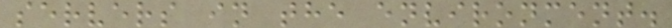servers in the environment.
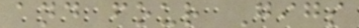and four Gigs
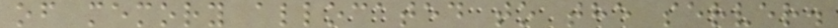of memory allocated to the server.
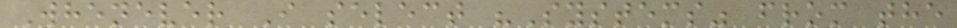Whenever I select "Systems" from the
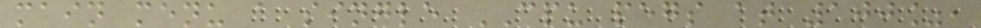main menu a single CPU pegs at 100%,
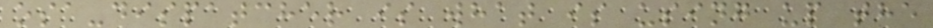osa-dispatcher is what is using up the
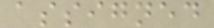assigned
